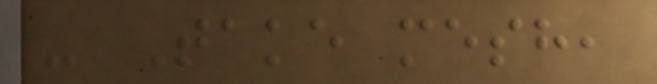- Take mesh,
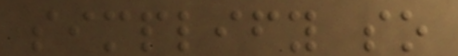simplify so
